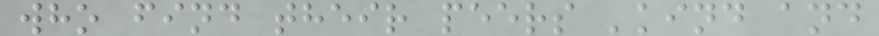who find their peers 'kind and
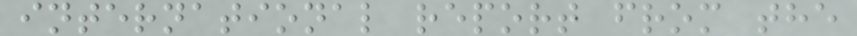international report from the
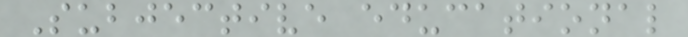Subjective educational
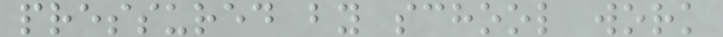pressured by school work
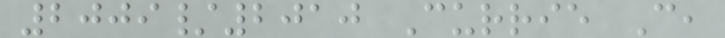2009/2010 Currie C,
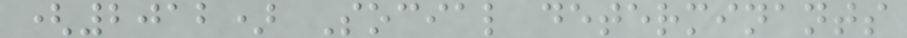(2012) Social determinants
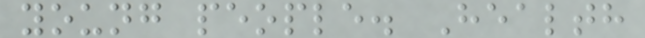young people. Health
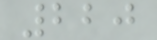220
